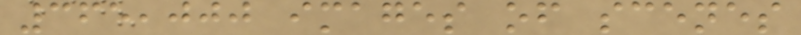365,000 images of scenes
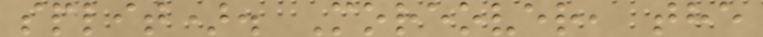split). Moreover, the
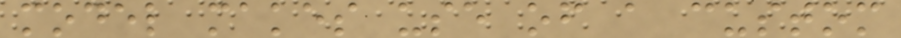model makes use of a custom
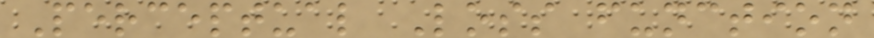Perceptual Loss function
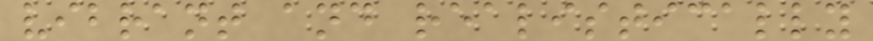vibrant and realistically
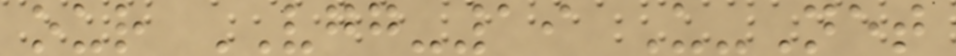our VGG-19 U-Net
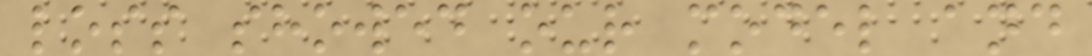loss showed our model and
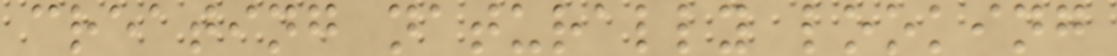creating naturally looking
